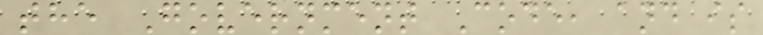the Government Code, and is
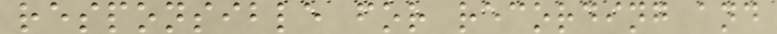responsible for recording and
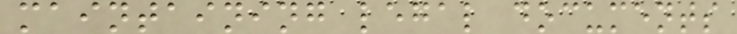maintaining legal documents
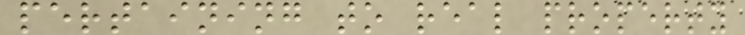pertaining to real property
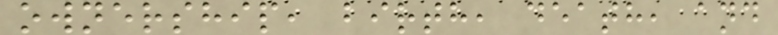ownership, birth, death, and
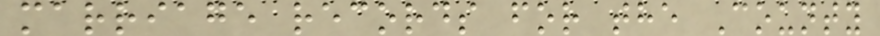marriage records for the County
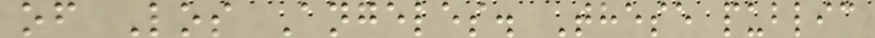of Los Angeles. These public
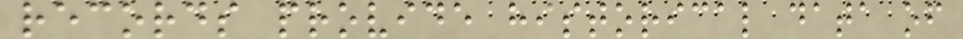records provide historical data of
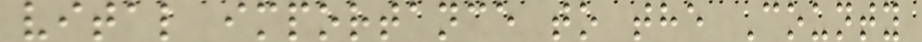vital importance to the County
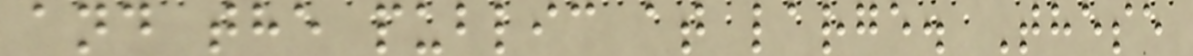and the public at large. These
